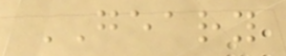GEARY
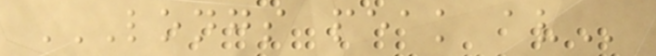LONGS PEAK AV
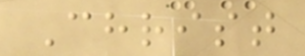Christ
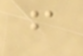f
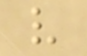v
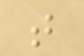t
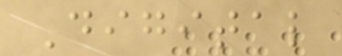Digital
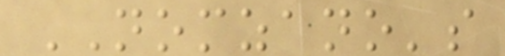NOMZANO's
